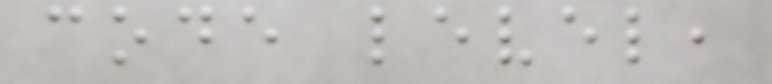code level,
